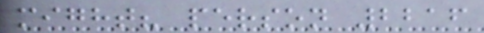might? person 2216
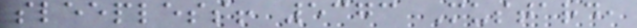sleepless! 5373 Mustard,
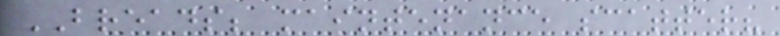BREADS; maintenance scatter?
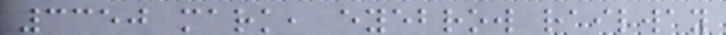3350 mark, eyebrow railway
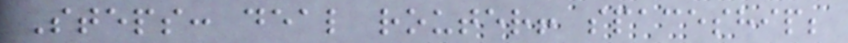Steps: deal router! spaceship;
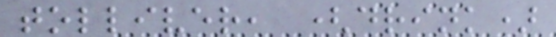tolliver, (drink)
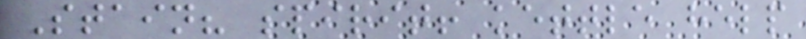Stain? spirit! kettle help
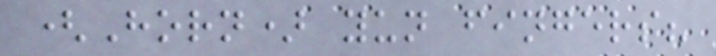(Horn) yun fingers?
